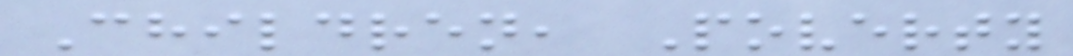Children, Poverty
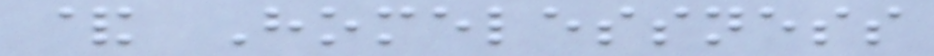& Homelessness
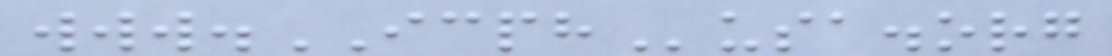www.ICPHusa.org
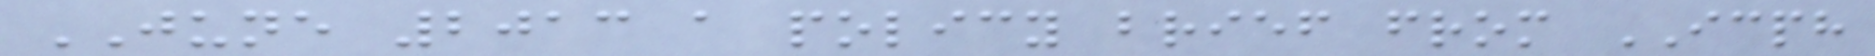JUNE 2013 a policy brief from ICPH
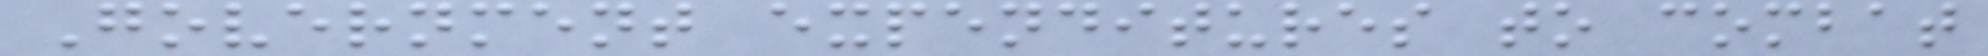Government expenditures to combat
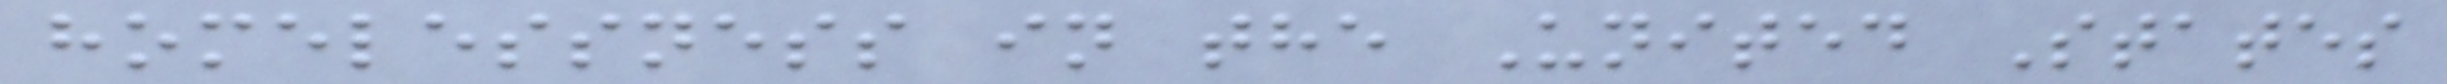homelessness in the United States
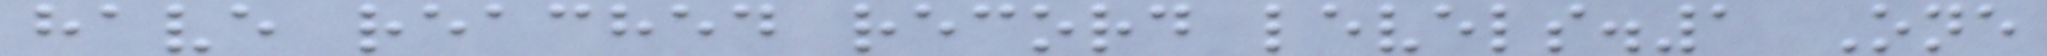have reached record levels.1 One
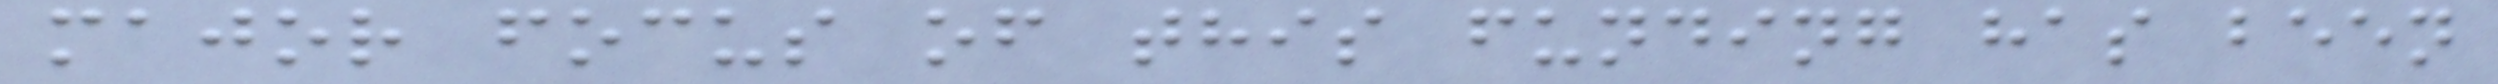major focus of this funding has been
